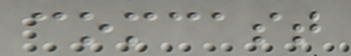comcast
